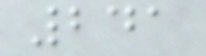241
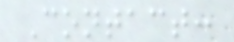Contact:
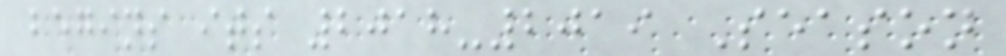begins its 2018-2019 Season
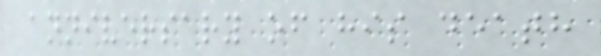anniversary of his death
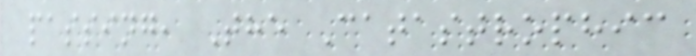passing, The Catastrophic
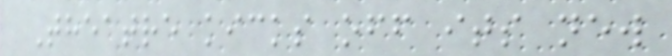Theatre kicks off its new
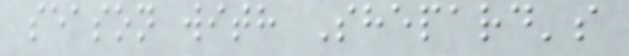season with Shepard's
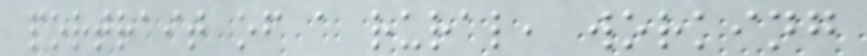portrait of a rural, working
